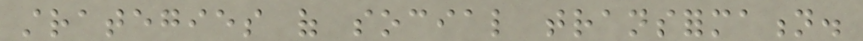strategies of social transformation.
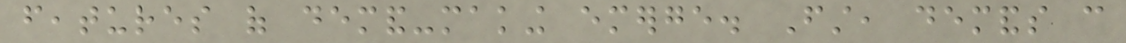features of demand-making emerge. First, demands can
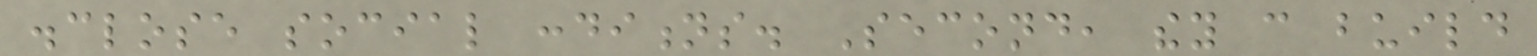disclose social conditions. Second, they can build
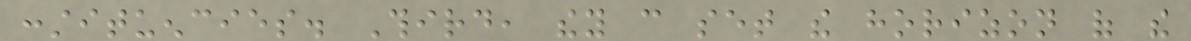constituencies. Third, they can set the horizon of the
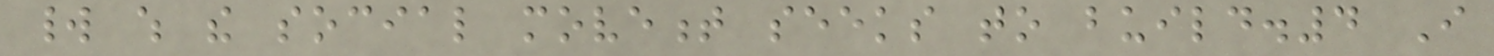world which the social movement seeks to build.4 I
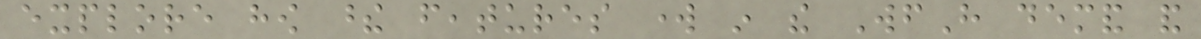explore how these features work in the WfH demand and
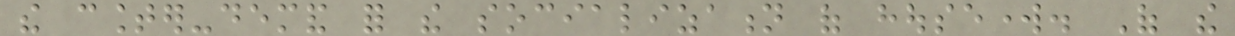the counter-demand for the socialization of housework. Of the
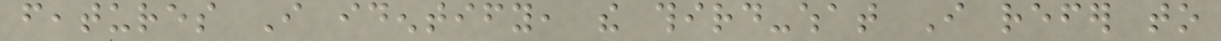features I identify, the third-what I refer to
